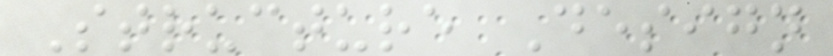Structure Design
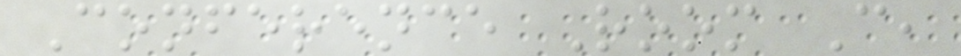Conference Room C,
